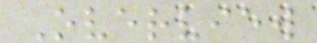Overview
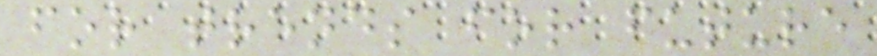for trends for future
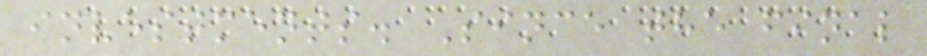investments. Since the final
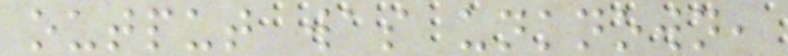output was unknown,
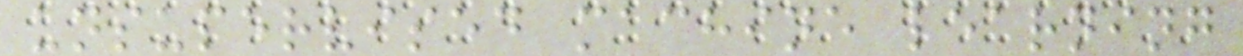unsupervised machine learning
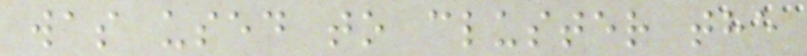was used to cluster the
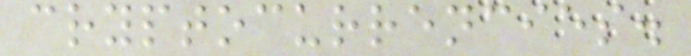cryptocurrencies.
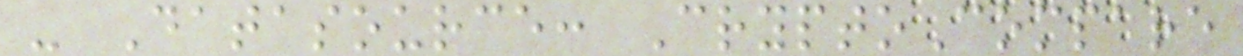- Datasource: CryptoCompare
